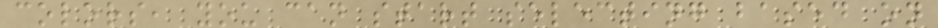colors, you can start selecting based on
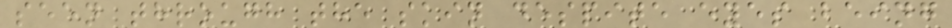seen through the skin despite eyes being
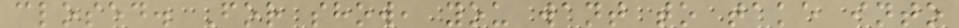closed. For show, you want to take into
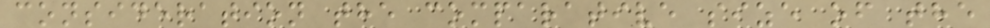consideration the comparative size of the
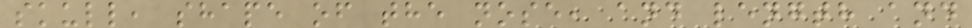skull, shape of the nose, and length and
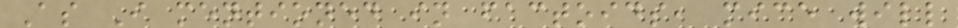As I mentioned in factoids, mice will
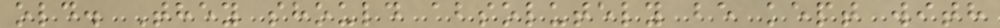old. They should absolutely be kept with
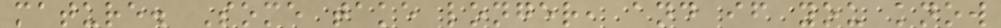mature. Some take longer, and if you know
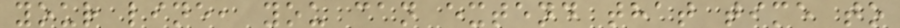your line, you can extend that time to
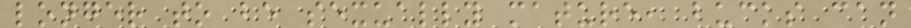longer to be sexually mature, bucks can
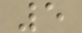5
